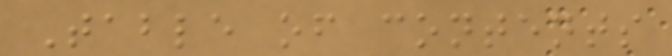Table of contents
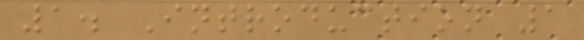1. Introduction 1
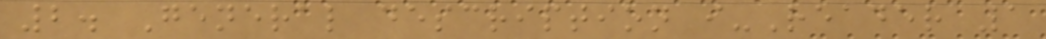2. General description i-Reader 1
